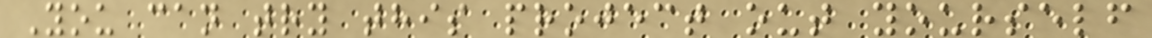You can try this project out yourself
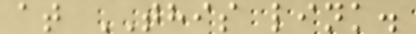at THIS link.
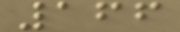166
